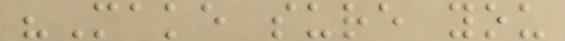"Make sure you
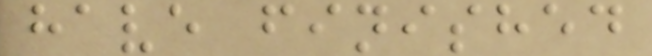have finished
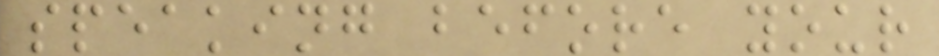speaking before your
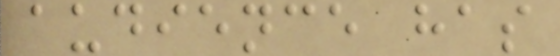audience has
